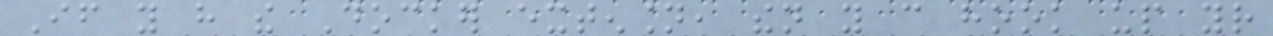If you have the Docker extension, then you can hook up your
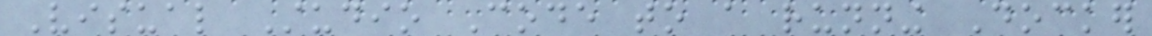Visual Studio Code to a running Docker
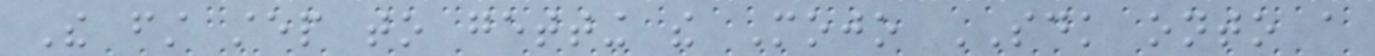The first step to getting the Mojo SDK onto a
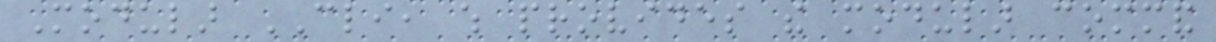Modular CLI, which provides the modular command
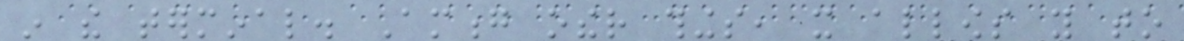in the terminal. Among other things, it allows you to
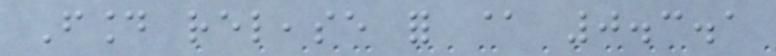Found release for @ 0.3.1
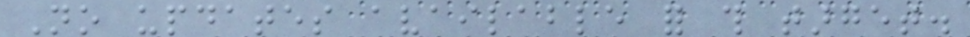No updates available for this target.
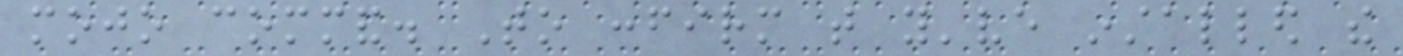mojo command. To confirm that you've installed the
